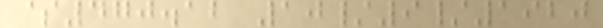$470.12 10/9/1920
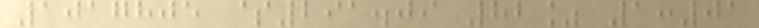1017805 $291.09 82% 1:01
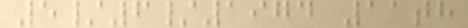5/6/1974 11th
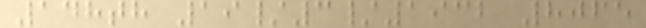148th 19/3/1932 8065
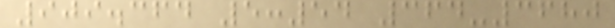909.364 5:54 364-3680
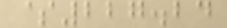$227.24
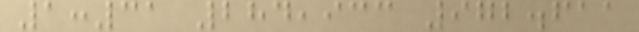1:31 284,933 972.611
